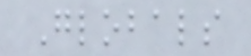Globals
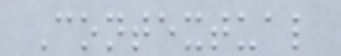Contextual
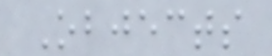Objects
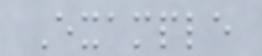Example
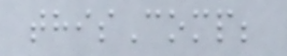thisComp;
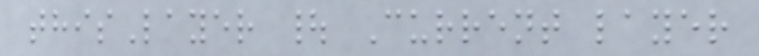thisLayer | Current layer
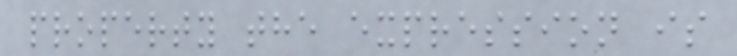property the expression is
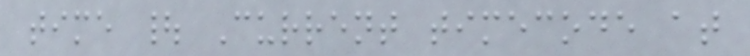time | Current timecode at
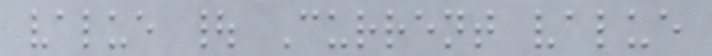value | Current value
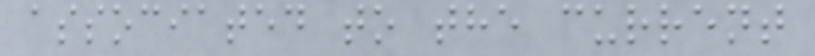associated to the current
